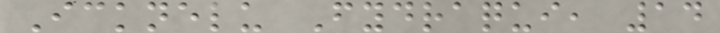Icknelu Fydraqui, 14
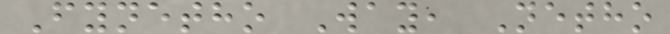Fynetho Way, Netho
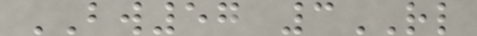BW57 3RL
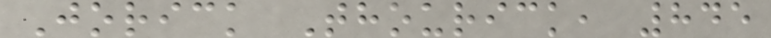Jorick Thourick, 845
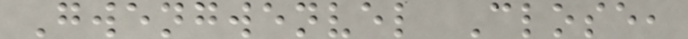Gwengwenvel Close,
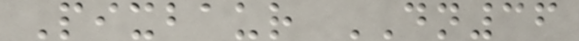Pixbaur DN36
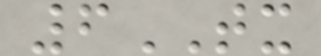6TX
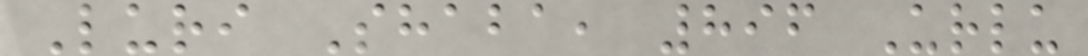Luri Shaba, 896 Urlu
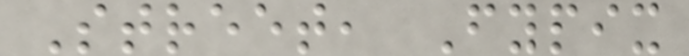Street, Fypix
